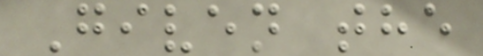Given the
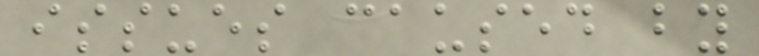issues caused by
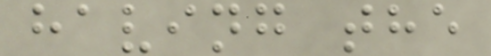having the
